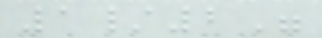1/2"
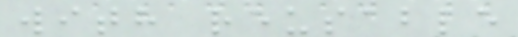with reusable
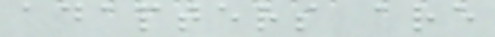adapters are
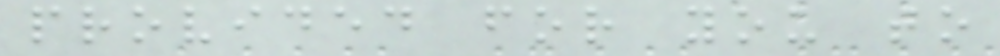provided for you to
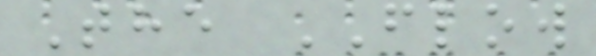The FLOW
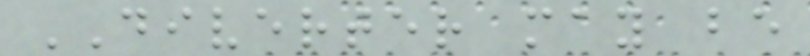DIVERTER may be
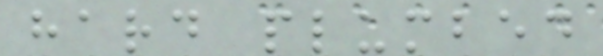hard plumbed
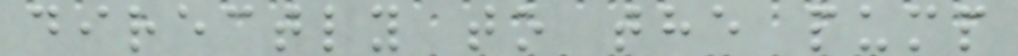directly to the pump
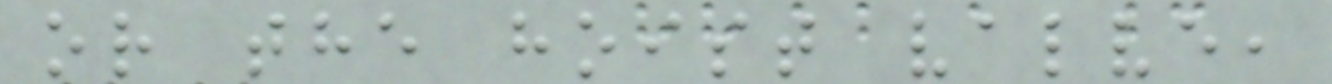or the hoist valve,
